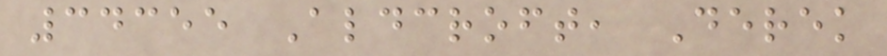34355 Aldcroft, Derek
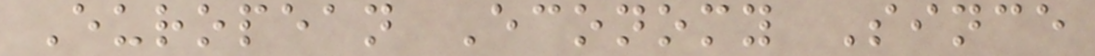European Economy Since
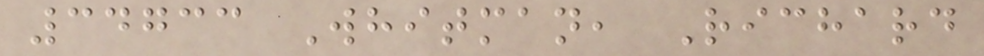34733 Whitman, Richard
